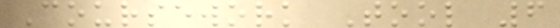Coursework Tool 6
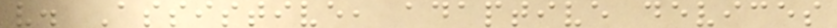v. Assistive, adaptive devices
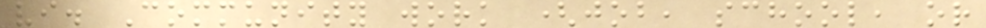vi. Community work (job, school, or
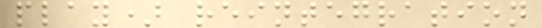play) reintegration
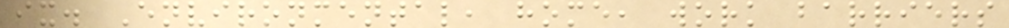ix. Environmental, home, work barriers
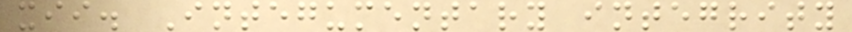xii. Integumentary integrity
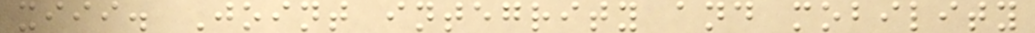xiii. Joint integrity and mobility
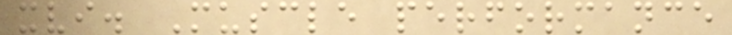xvi. Muscle performance
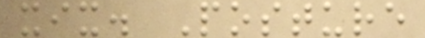xix. Posture
